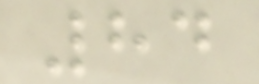84
